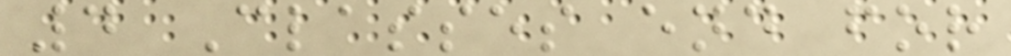4 Classes end for
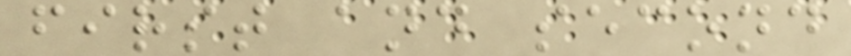first and second
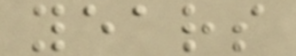years
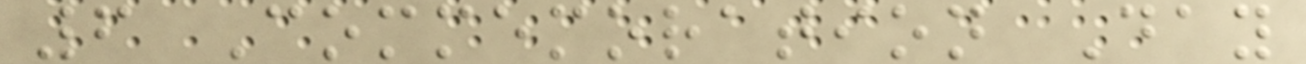6 Commemoration Day
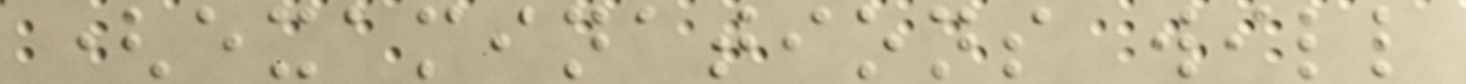(examinations will
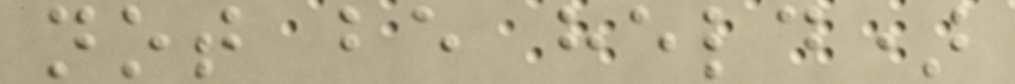not be held)
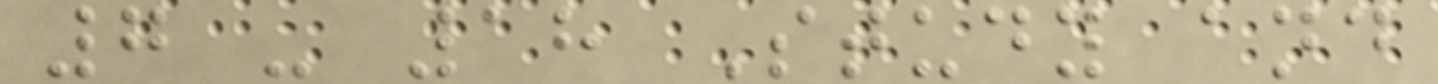7 - 18 Study and
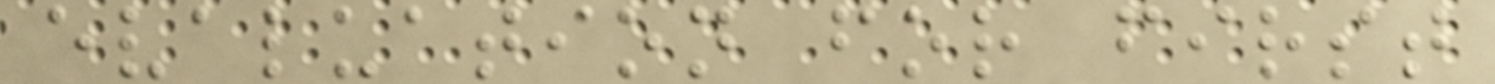evaluation for first
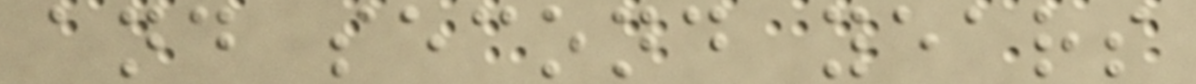and second years
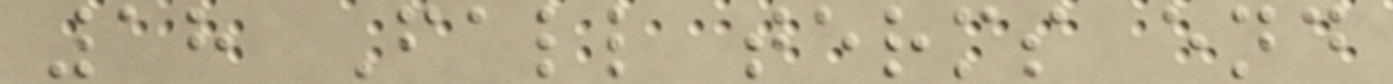18 Fall terms end
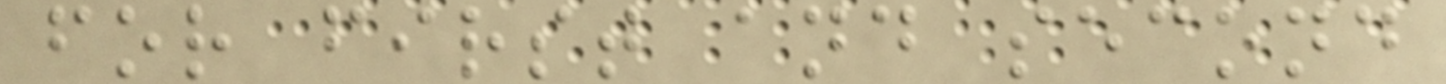for first and second
